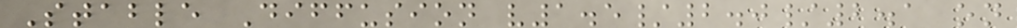Stable Diffusion v1.5/2.0/2.1 on
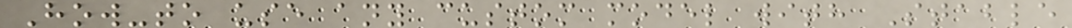How-to use any custom model with Stable
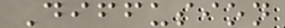Diffusion
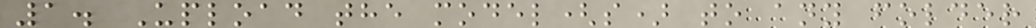1. Upload the model(s) to any folder
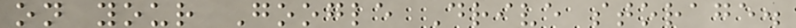on your Google Drive storage.
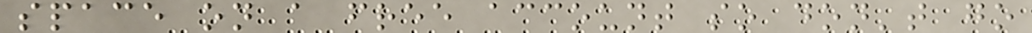space on a free account so don't go
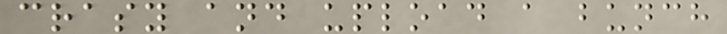crasy and upload a bunch
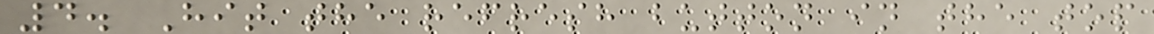4. Hit the refresh button in the top
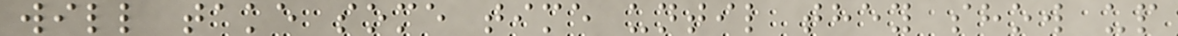will take some time until they show up
